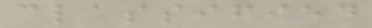classified
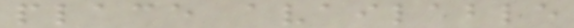place available
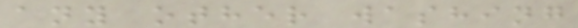any other washing
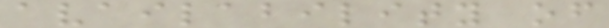availability of
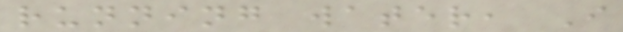running water, I
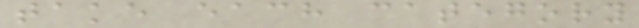take each category
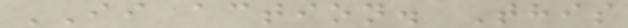II action. This
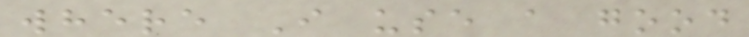where I use a good
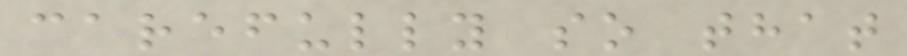carefully so that
